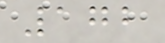172
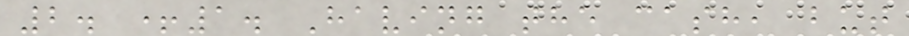2. +1. Having the cash, but
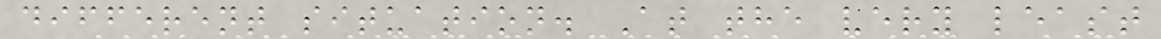different situation. At the very least
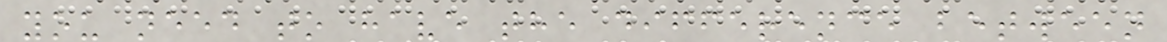you need to have the difference between
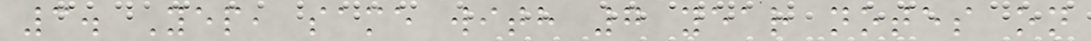3. Yep, same with 7 year notes on
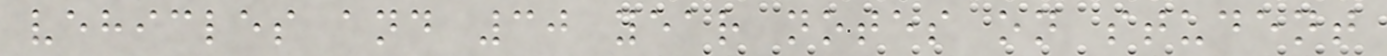vehicles and 30 year notes on student
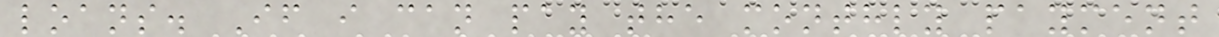loans. If i can pay the monthly payment
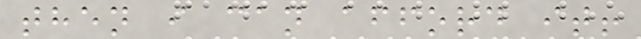then i can afford it!
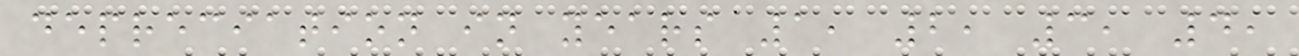depreciation in years 1, 2, 3, 4,
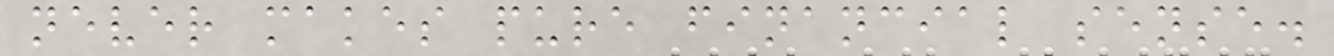never makes pure financial sense.
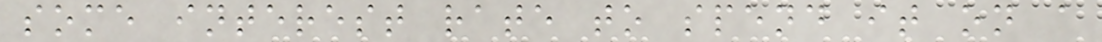some interest rate to spend it on a
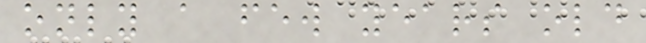only a few years old
